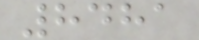8481
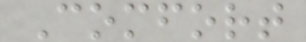Comfort
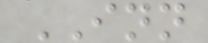INN
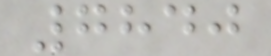7840
